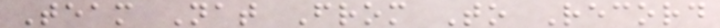Team Nat From To Record
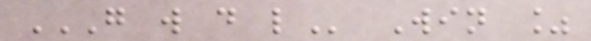G W D L Win %
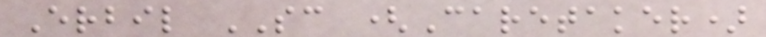Erbil SC (Caretaker)
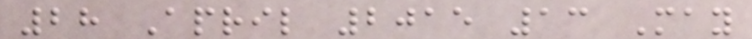28 April 2015 13 May
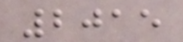2015
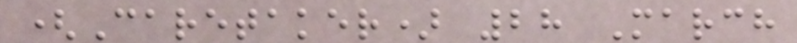(Caretaker) 28 March
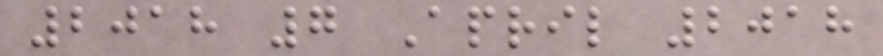2018 7 April 2018
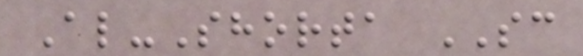Al-Shorta SC
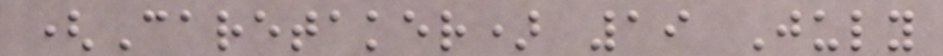(Caretaker) 19 July
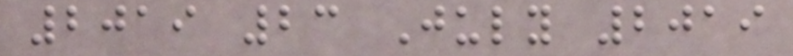2019 23 July 2019
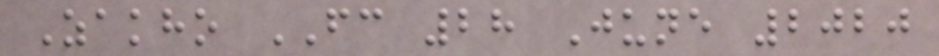Zakho FC 28 June 2020
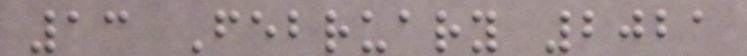13 February 2021
